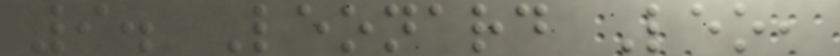9. Leonard Leo,
